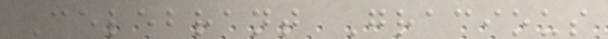Celebrant Gracious
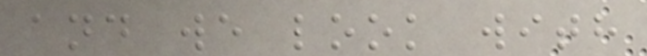and we look with
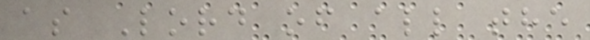as Lord of all the
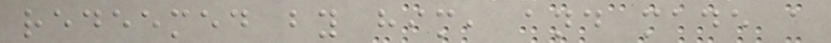redeemed by him, and made a
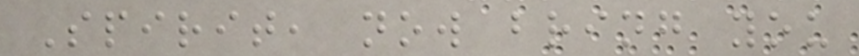Spirit, now bring you
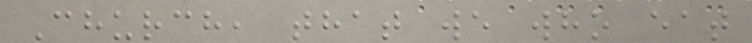Church, that we who eat
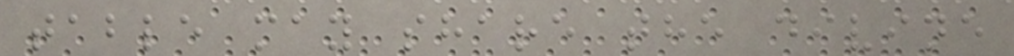table may share the divine
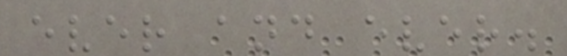ever and ever.
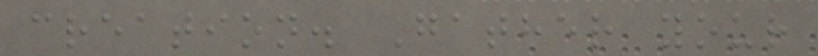creation. Gather your
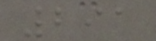291
